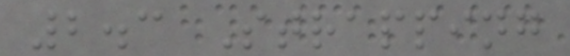2.3 Strapping
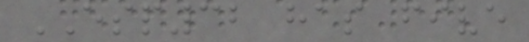ESP32 has five
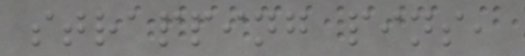strapping pins,
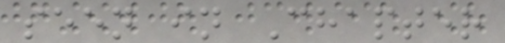seen in Chapter
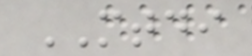MTDI
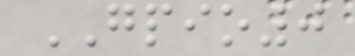GPIO0
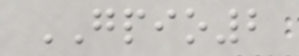GPIO2
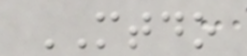MTDO
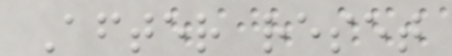After reset
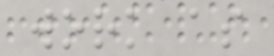work as
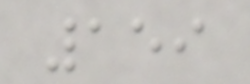159
